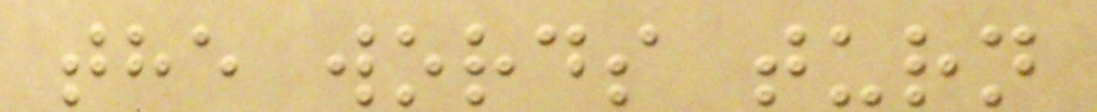the words turn
